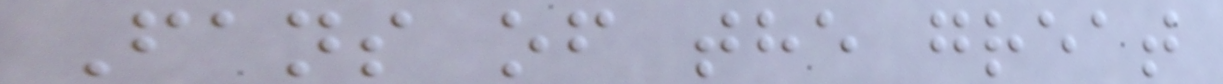Fans of the great
